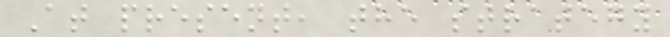At present, the strategy
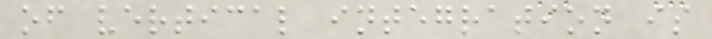of vertical integration is
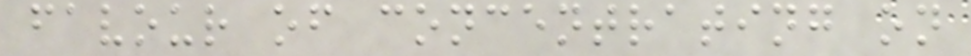favour of concentrating on
